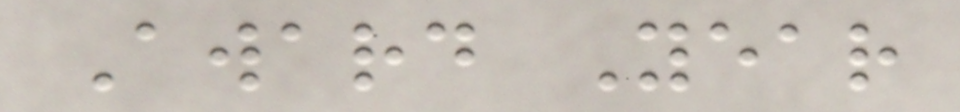Award Year
